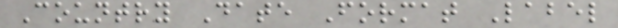Country Date Format Label
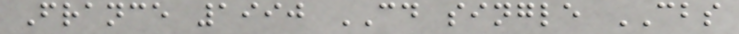France 1990 CD single CBS
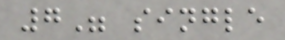7" single
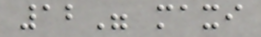12" maxi
